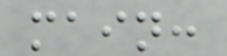main:
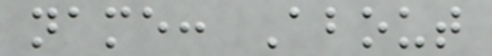name: About
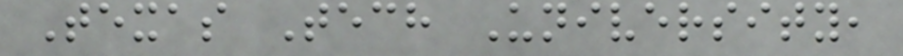Texas Tech University,
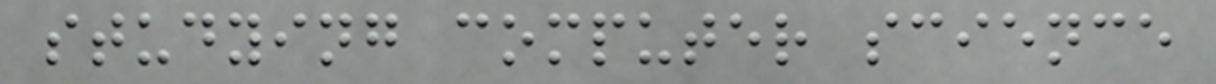studying computer science
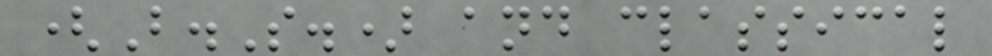(B.S.) and classical
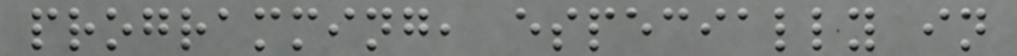programming, especially in
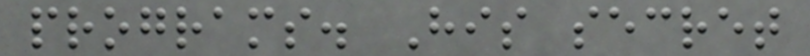programs. His secret
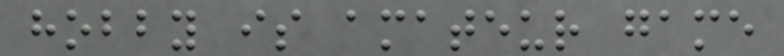hobby is amateur game
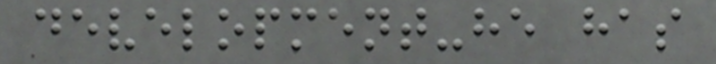development-he has
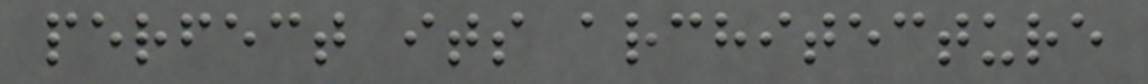perfect its architecture
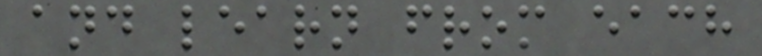and learn from each
